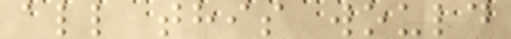all this would
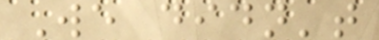We didn't
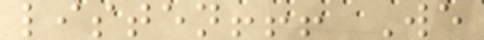listen!!! We
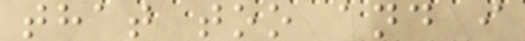that too and i
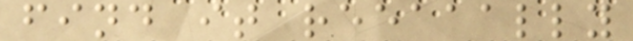find it reeaaally
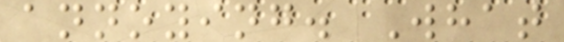annoying. What
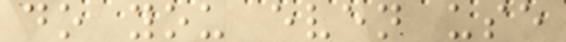do you even use
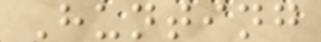Hunting
